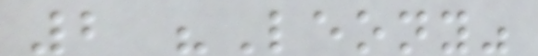2 "Leony"
